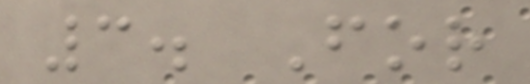3. For
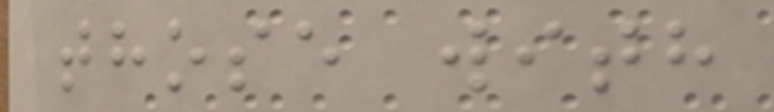those with
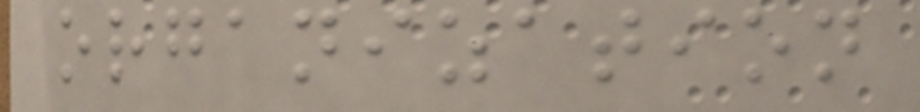organization
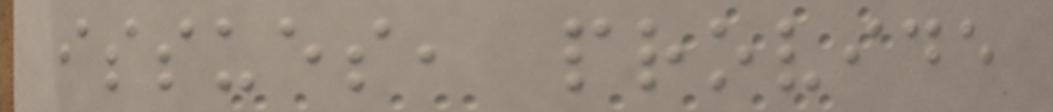issues, provide
